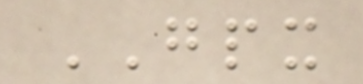GPX
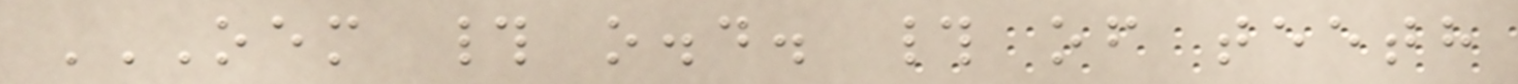OEM # O.D. # OF TEETH
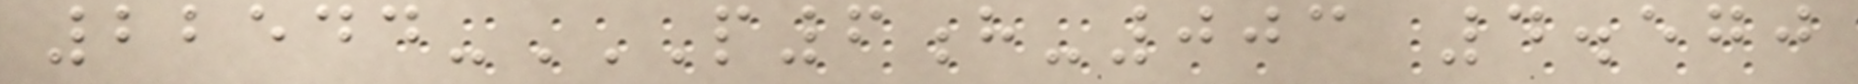22544-P6H-003 4.570
